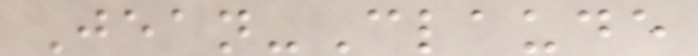Jean-Claude
